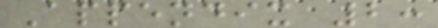Appendix 2:
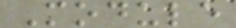Module
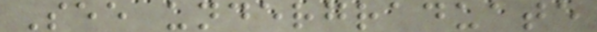See undergraduate
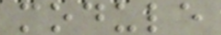module
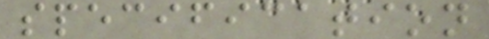specification
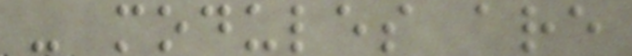- modules are
